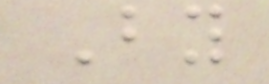By
